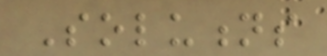Solutions
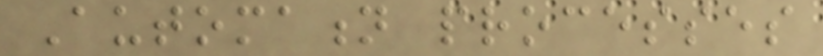Automation processes
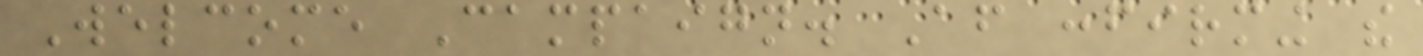Welcome Campaign. After confirming the
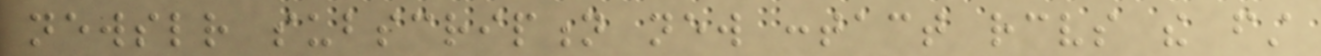newsletter subscription new contact receives the first
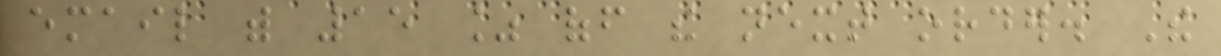email with 15 % off the next order. The
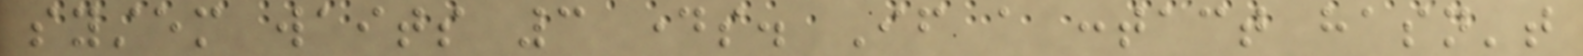system waits 3 days. If a contact hasn't
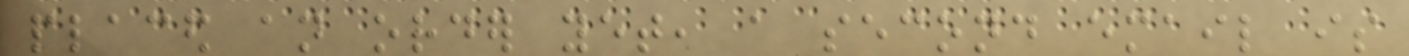placed an order yet, a second email is
